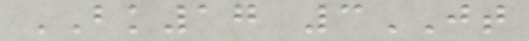BK17 3JT
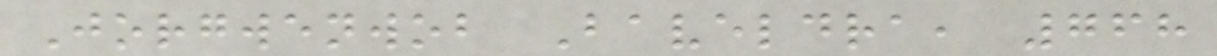Jorgwenwob Baveldra, 768
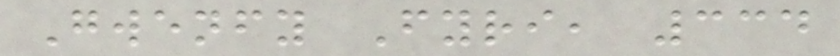Gwenfy Fyri, 334
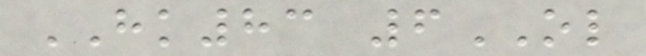HK83 6OL
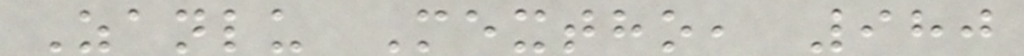Zanlu Mextho, 980
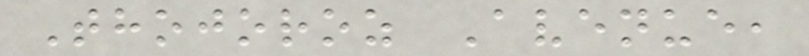Thojoroz Avenue,
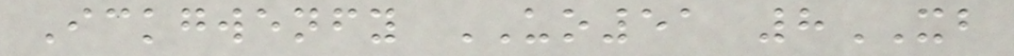Ickgwenfy UO51 8XB
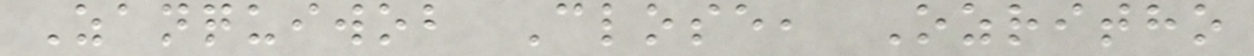Zanquiwob Close, Ozritho
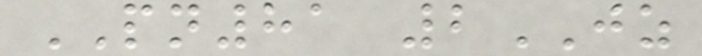PN81 2JZ
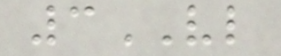3VL
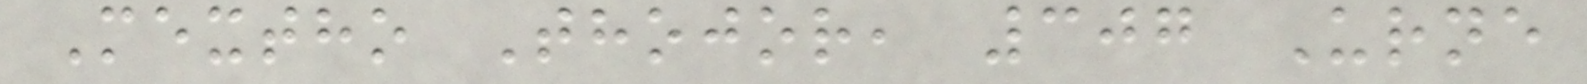Mextho Thojor, 307 Urne
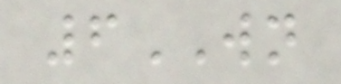6WN
